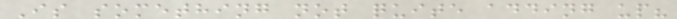Is something not quite adding up?
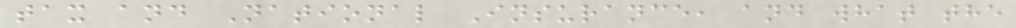tax and National Insurance, and what the
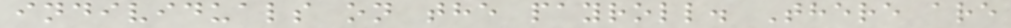individuals on the payroll. There are
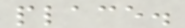place.
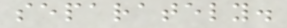separately.
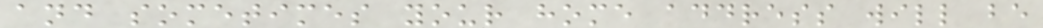and sometimes your home address will be
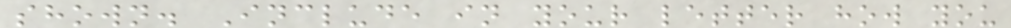shown. Include in your letter how you
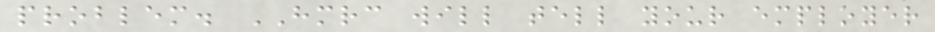problem. HMRC will tell your employer
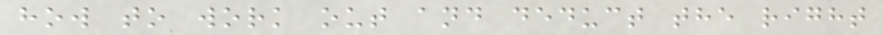how to work out and deduct the right
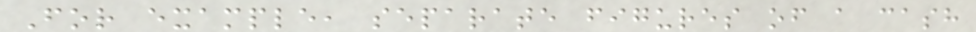For example, separate figures of a cash
